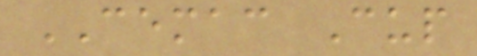CEMAC Cup
